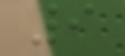9
